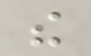the
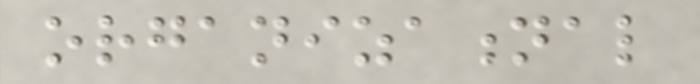organizational
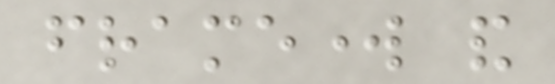framework and
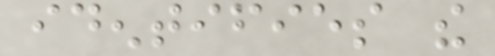identifies the
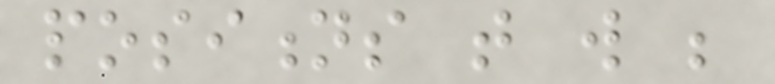positions that will be
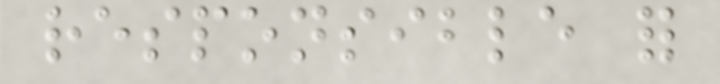responsible for
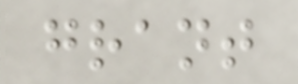grant
